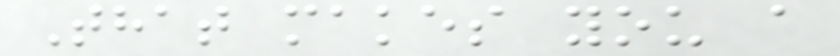That makes you a
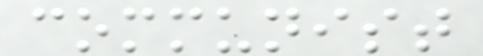communist
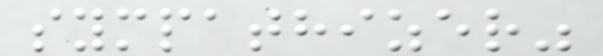sympathizer"
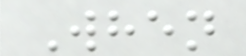When
